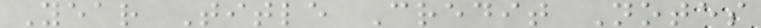Year Title Credit Notes
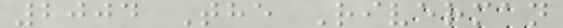2004 The Riverman
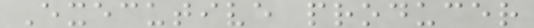Executive producer
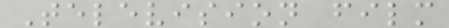Television film
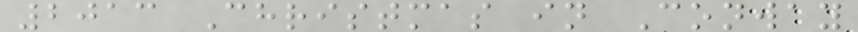2013 Christmas in Conway
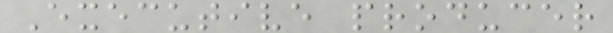Executive producer
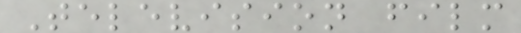Television film
